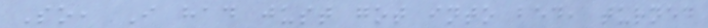So, I had just got into bed, turned
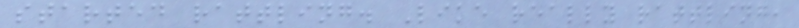started rattling. Like really rattling,
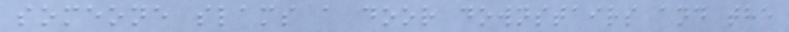someone slams a door downstairs and the
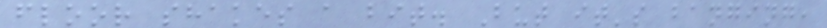floor shakes a bit. But it's banging,
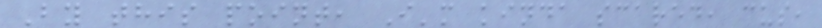By this point, I'm kinda scared, cus,
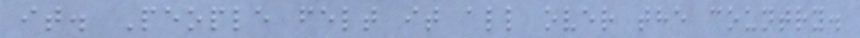it. People felt it all over the country.
